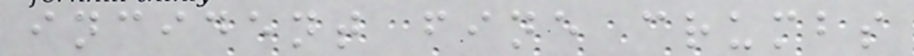incident fine crumbs
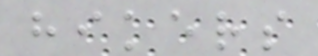hikers
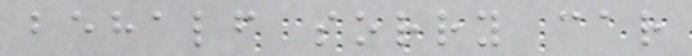behalf sorry car
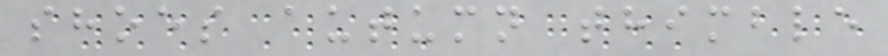shoes autumn thimble
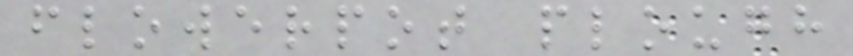flowerpot plough
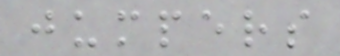jumpers
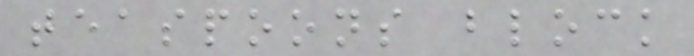teaspoons block
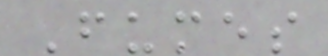Fumes
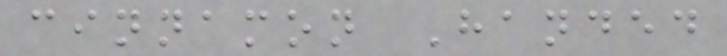cinnamon Handed
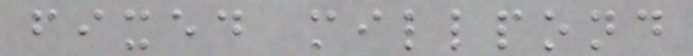fixed millpond
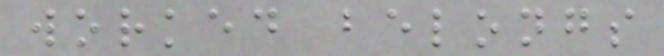worked belongs
